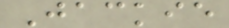Jackie
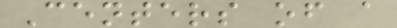Centers of a
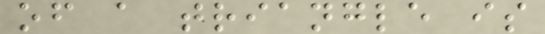of a triangle is
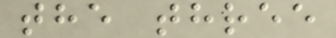the three
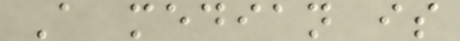A median is
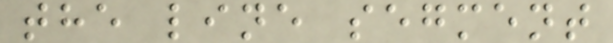the line segment
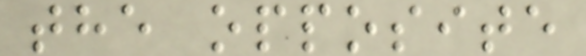the opposite
